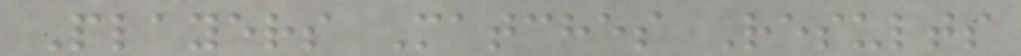Players Matches Results
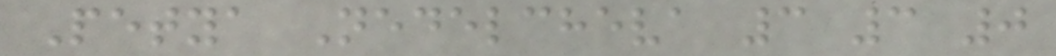Petya Nedelcheva 3 3 0
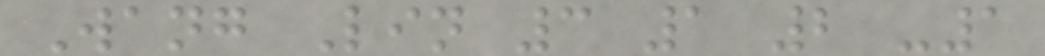Wang Lin 3 1 2 -1
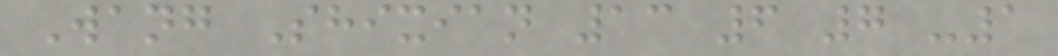Wang Shixian 13 6 7 -1
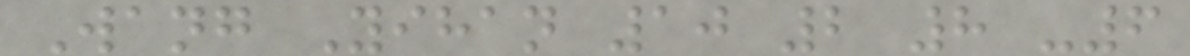Wang Yihan 10 2 8 -6
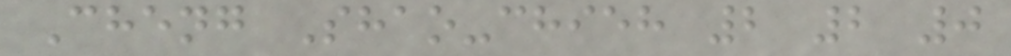Cheng Shao-chieh 2 2 0
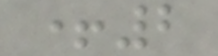+2
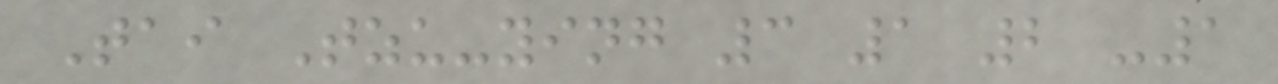Tai Tzu-ying 3 1 2 -1
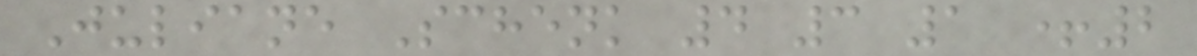Juliane Schenk 4 3 1 +2
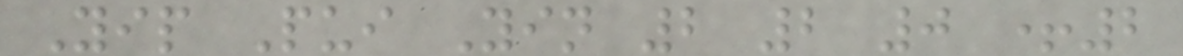Yip Pui Yin 2 2 0 +2
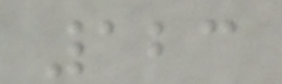123
